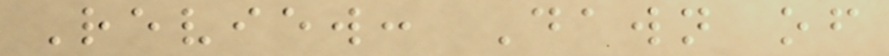Review: Dawn of
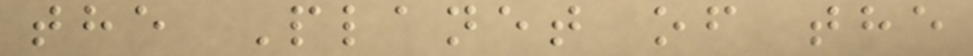the Planet of the
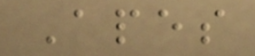Apes
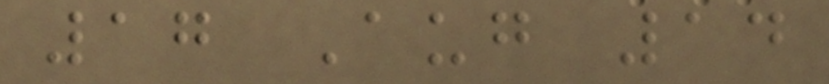17 Aug 14
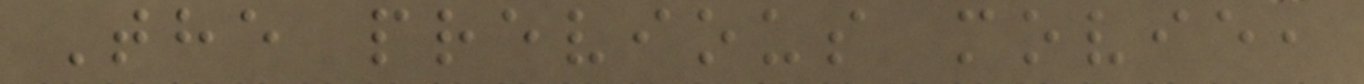The previous movie,
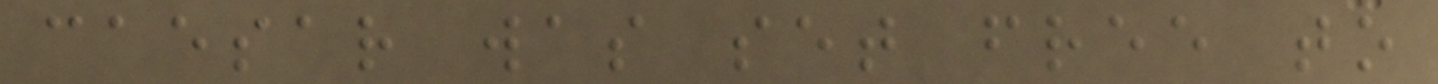caesar was set free to
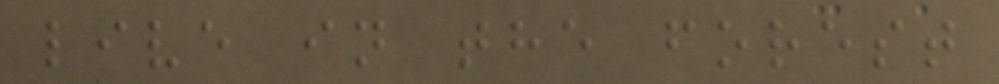live in the forest
